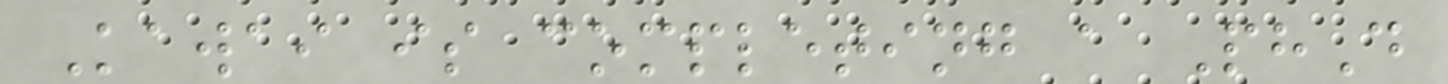Kawai is completing a PhD
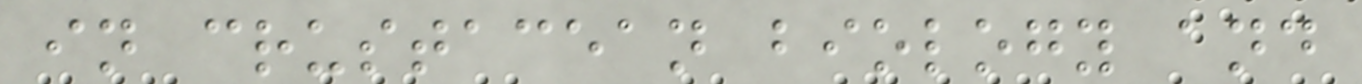in crustacean biology and
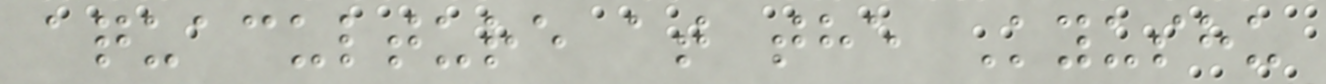aquaculture at the Kyushu
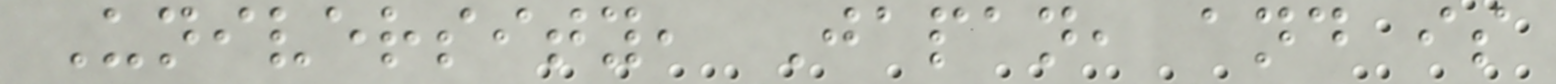University, Japan, and is
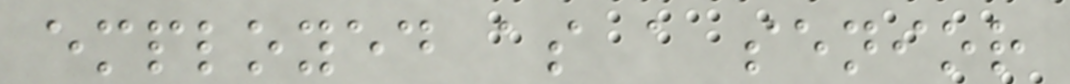employed as a senior
